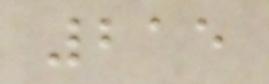215
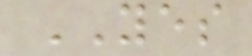YES
